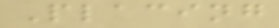Placing
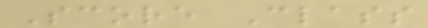Score Class
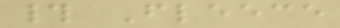# Fleece
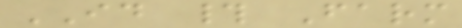ID # Farm
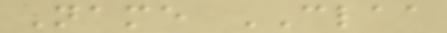Name CLAA
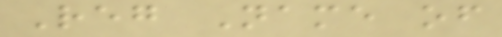Reg Name of
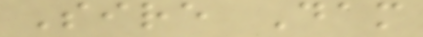Sire Dam
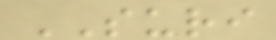SURI
